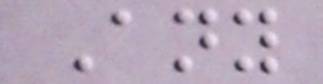Any
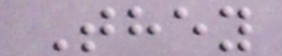They
